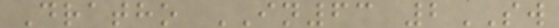Dratho IN63 2SW
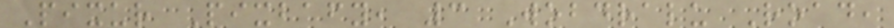Pixur Pixbafy, 3 Wobdralu Road,
